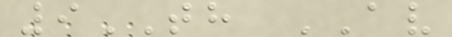9TH AV
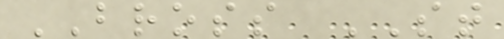BROSS ST
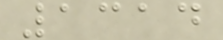1314
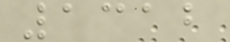1312
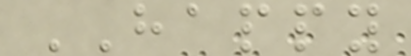HAPPY
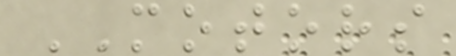MOTORS
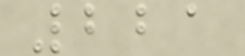221
